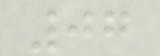07
